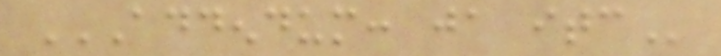ADDENDUM: JA ITC
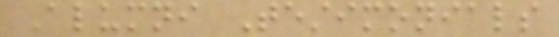Alumni Testimonials
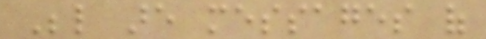Below are messages of
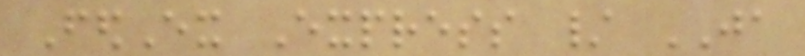FedEx Express / JA
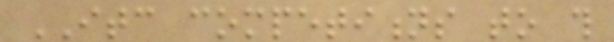ITC competitions to this
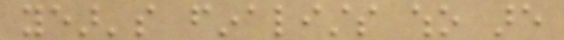year's finalists who are
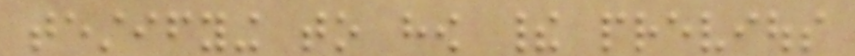testifying to how their previous
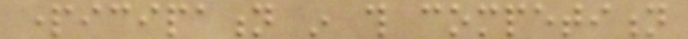participation in this competition
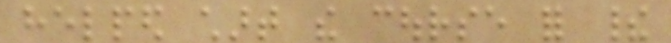helped chart the course for their
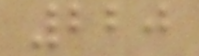220
